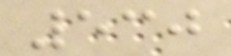530
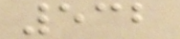532
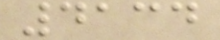4134
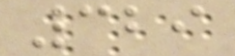329
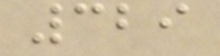329
